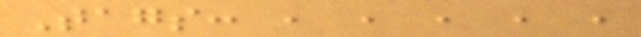Tags: , , , , ,
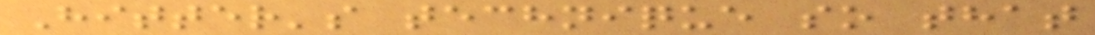Hitter's technique so that
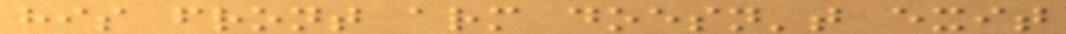his front arm doesn't exit
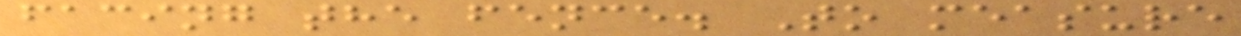facing the fence. To measure
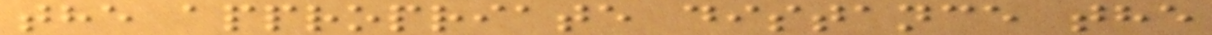the appropriate distance the
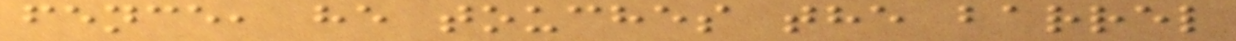fence, he touches the barrel
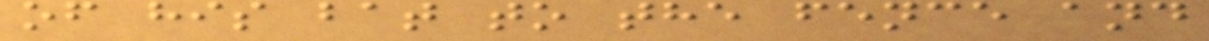of his bat to the fence and
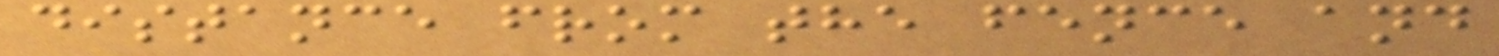distance from the fence and
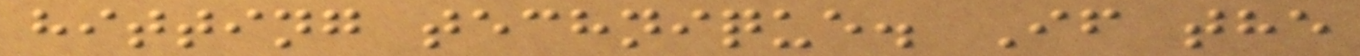hitting technique. If the
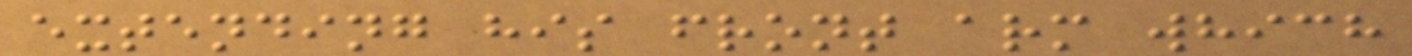extending his front arm which
